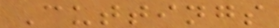Cuttings
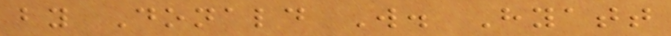by Donald W. Hyatt
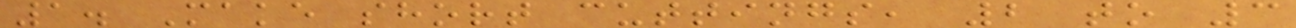1. Make short cuttings, 2 to 3
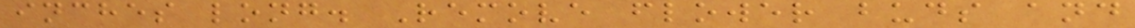inches long. Remove flower buds and
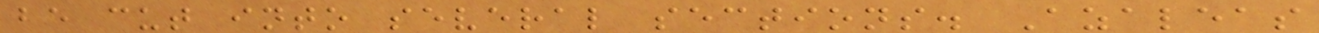be cut into several sections. Azaleas
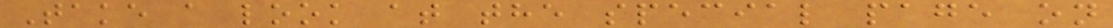Take a look at the special page on
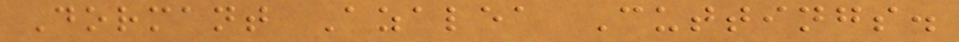Dormant Azalea Cuttings.
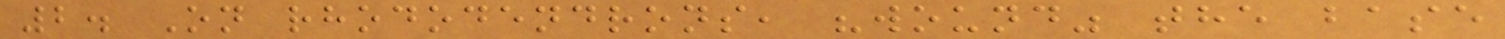2. On rhododendrons, "wound" the base
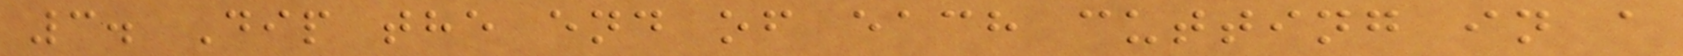3. Dip the end of each cutting in a
